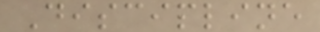Discipline
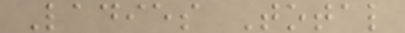Ladies Total
